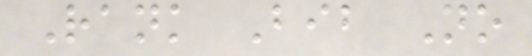Rank Bib No
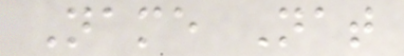Name Nat
